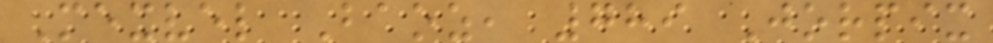Mexvel Baoz, 789 Jorpix
